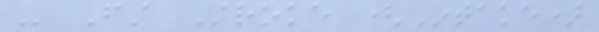- First Stroke (Intake)
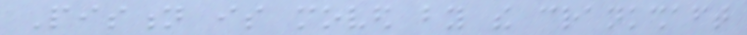Pistion is moved by the crankshaft
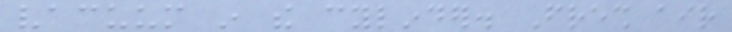vacuum in the cylinder. Fresh air
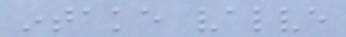intake valve
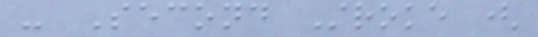- Second Stroke (
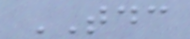TDC
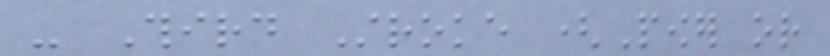- Third Stroke (Power or
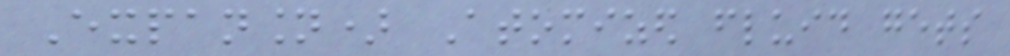Expansion) Atomized fluid gets
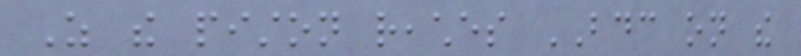As the piston reaches BDC on the
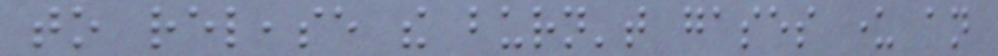to release the burn't gases under an
